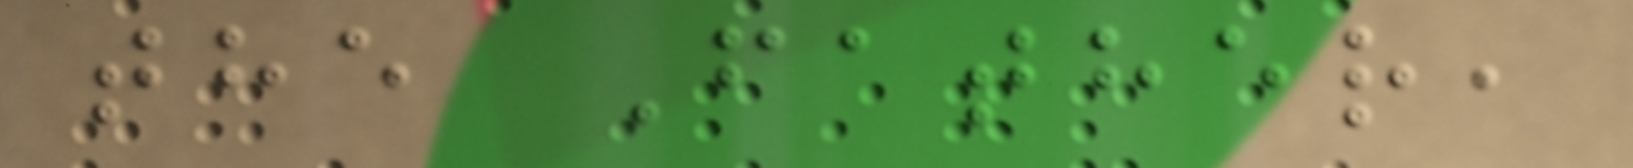the Father,
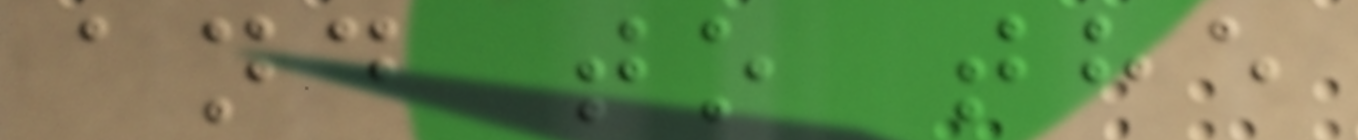and to the
